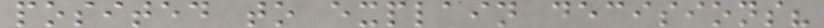posited to explain decisions?
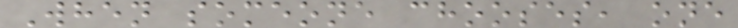When someone chooses, one
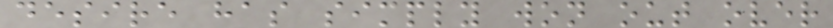desire has simply won out over
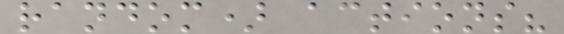random) actions?
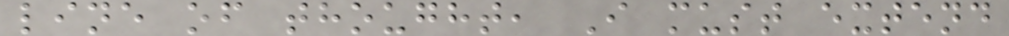line of thought, I must extend
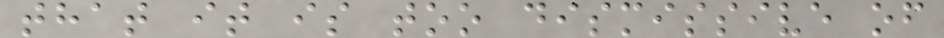that it is too dismissive of
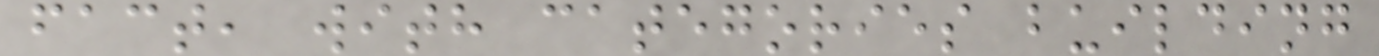fact, with categories building
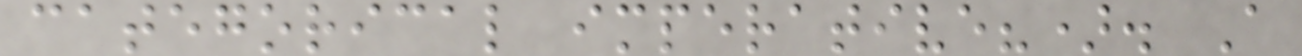categorical imperative?). A
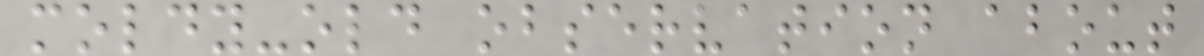moldy-old observation about
